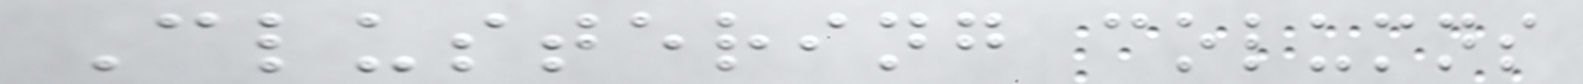Clustering columns
